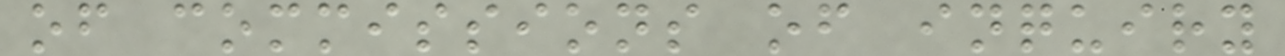of commissions of inquiry
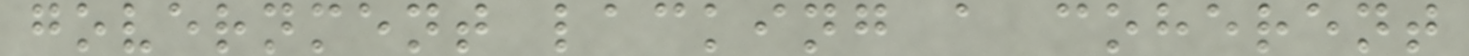government lacking a coherent
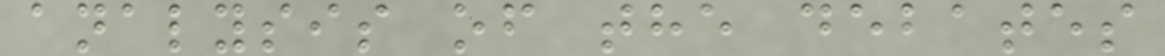analysis of the debates
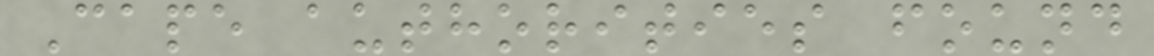Cape authorities found
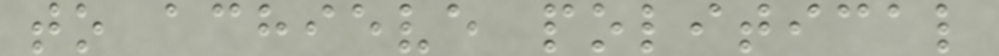to achieve political
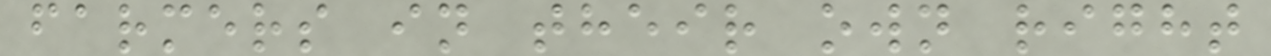farmers in their own right
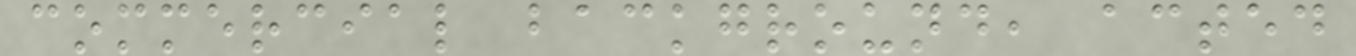commercial background, acted
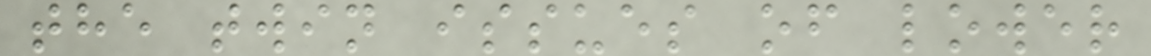the twin issues of lower
